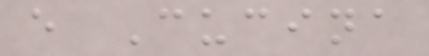e Cucina
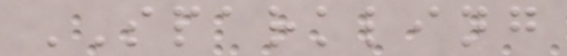SPARKLING
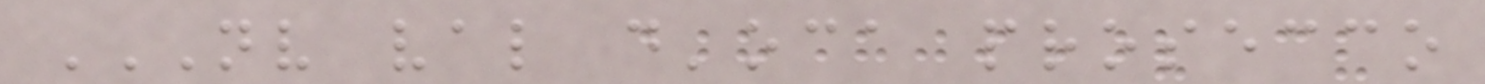NV VAL D'OCA PROSECCO
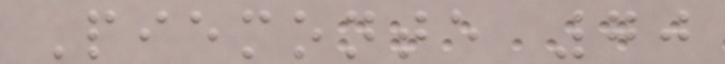Piemonte 70
